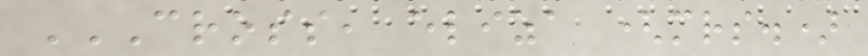CROSS, ELIZA (MRS.)
